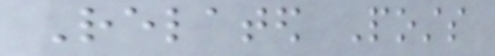Related Posts
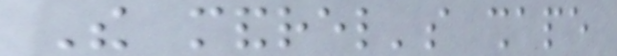The mandrel's shape
